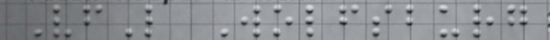VfL Wolfsburg
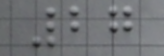27
